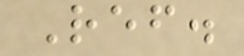Ref.
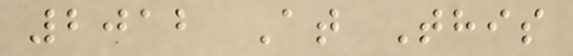2012 At This
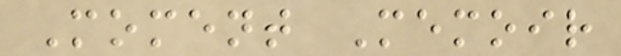Moment Memoir
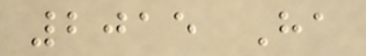2015 Ha
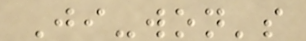Ji-won's
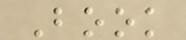Book
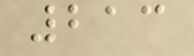213
